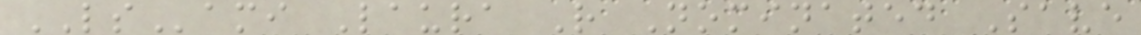LSami Laura R Nominated Save
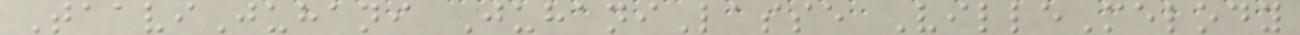TaaviJuhani JuhaniLasse VilleMelody
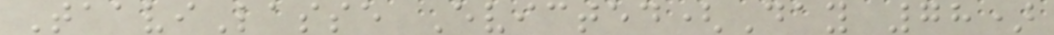TaaviLasse Evicted(Day 78)
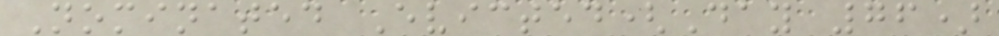Nominated Evicted(Day 76)
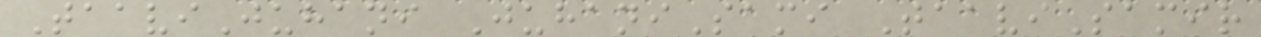TaaviJuhani JuhaniSami TaaviSamir
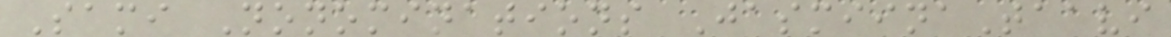Sami Nonominations JasmiinaTaavi
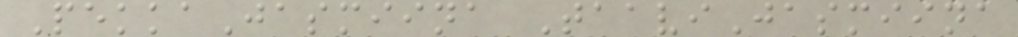PekkaJasmiina TaaviJasmiina
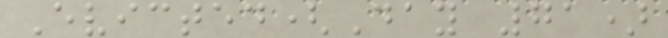Evicted(Day 71)
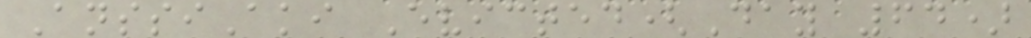AnssiAki Evicted(Day 64)
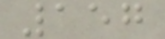157
